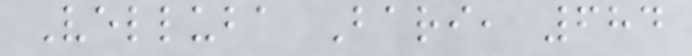Velluba Bari, 684
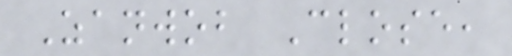Zanwob Close,
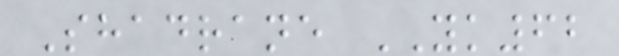Shadrane YK62
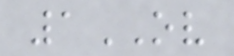1OV
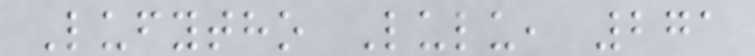Lufytho Lulu, 271
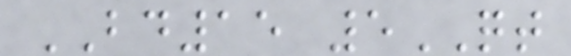BD15 5QT
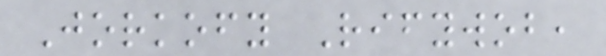Jorkofy Rifywob,
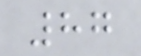87
